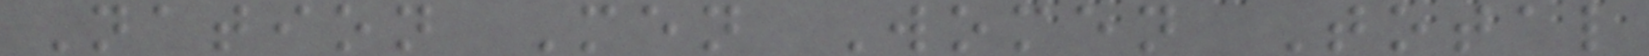Nation Men Women Total
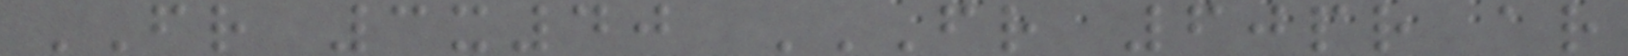FR 3x40 FR 60PR AR
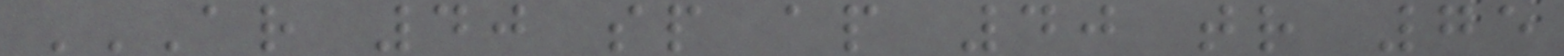AR 40 SP AP 40 TR 75
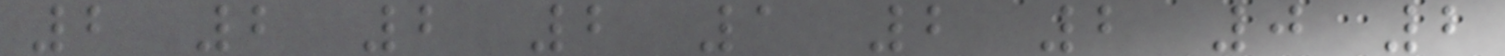2 2 2 2 1 2 2 0 2
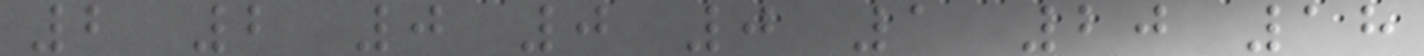2 2 0 0 0 1 20 18
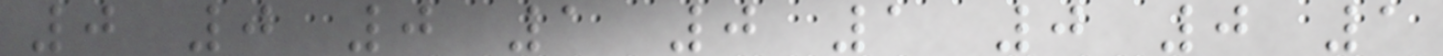0 0 0 1 0 1 0 0 1
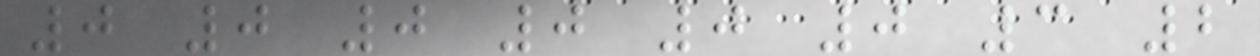0 0 0 0 0 0 3 2
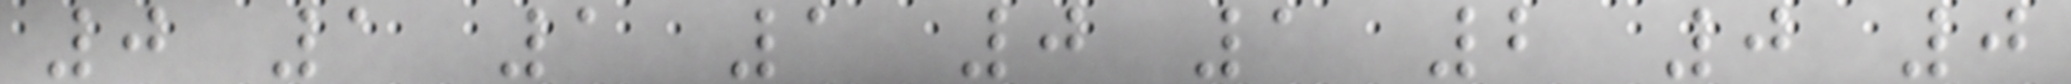0 1 1 1 0 1 2 0 0
